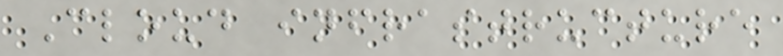Cloud infrastructure
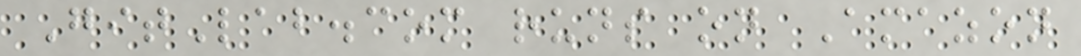GitLab.com runs on Amazon
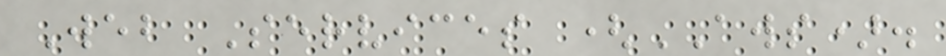Web Services (AWS).
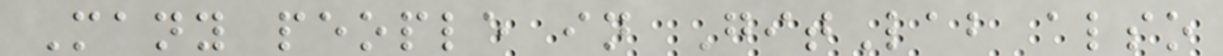Many people in GitLab also
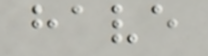have
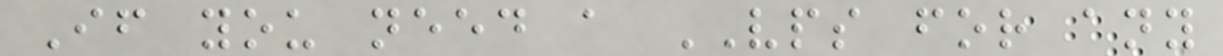If you need a VPS for any
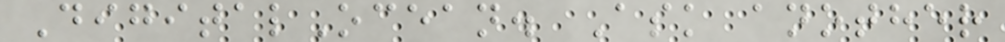DigitalOcean. Ask another
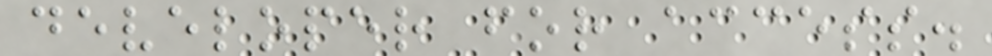developer for access.
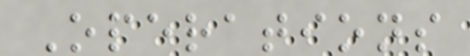Operations
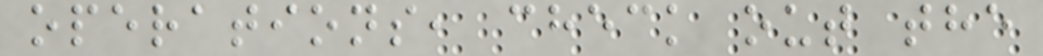operations, check out the
